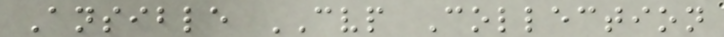Ansible CVP Collection
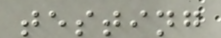testing
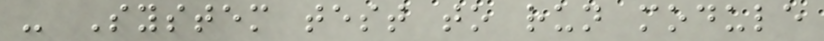- System test to run module
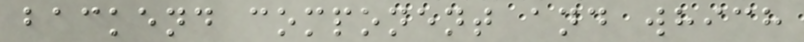backend component and which
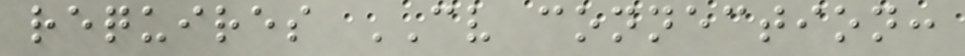requires CV connection:
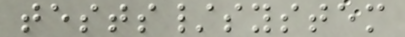tests/system
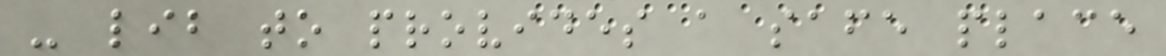- lib to provides a safe place
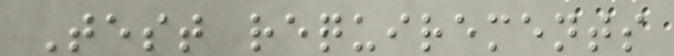Test requirements
